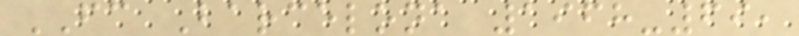FC Barcelona 1968-69,
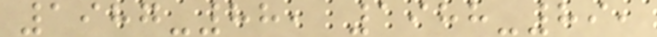1987-88, 1988-89,
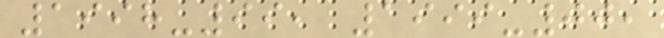1998-99, 1999-00,
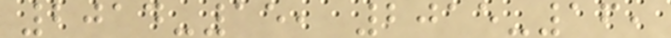2014-15, 2015-16,
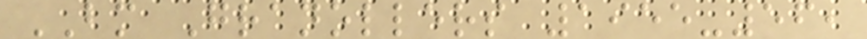BM Granollers 1955-56,
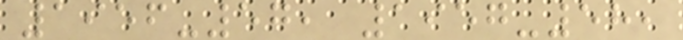1956-57, 1957-58,
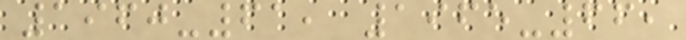1960-61, 1965-66,
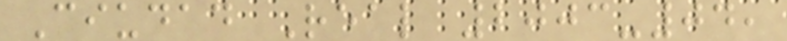Ciudad Real 2003-04,
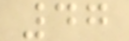47
